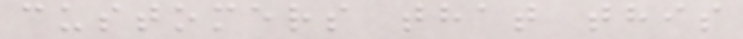customers that this
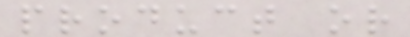product or
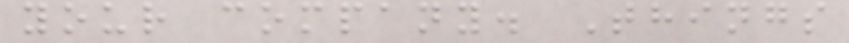your company. Things
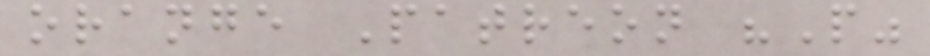orange Patreon "P"
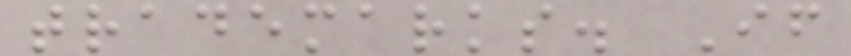trademarks. If
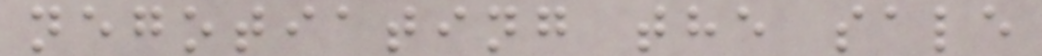negotiating the sale
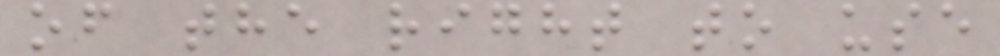of the right to use
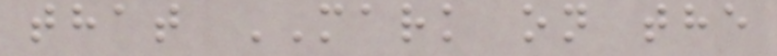that MARK on the
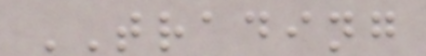TRADING
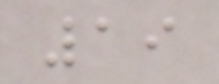19
